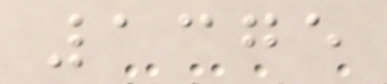1375
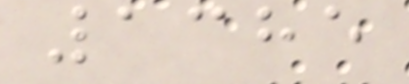1385
